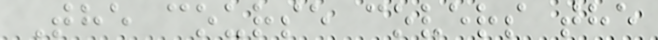The course covers the
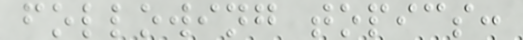following topics:
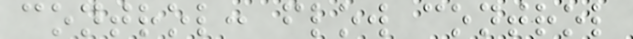control: flow control
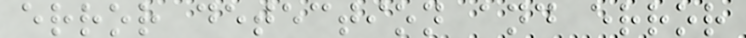error detection and error
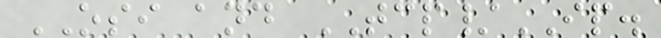OSI and TCP/IP.
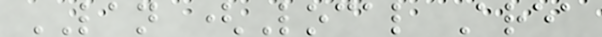LAN (Local Area
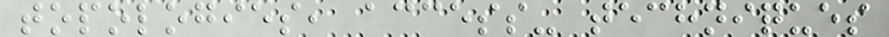topologies, access- techniques
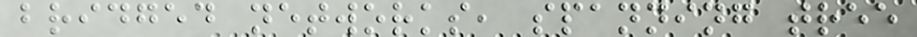bridged networks, spanning tree
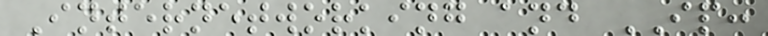Internetworking and IP:
